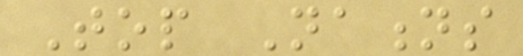Top Nations
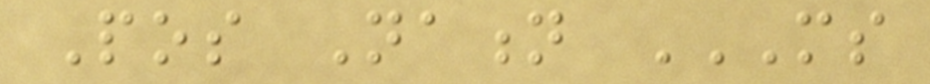Pos Nation MS
